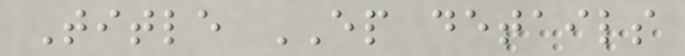Title EP details
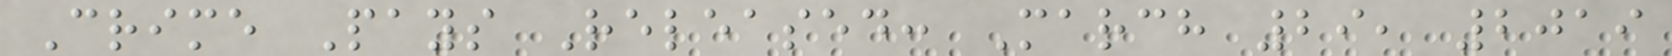Crime Pays Released: March 29, 2019
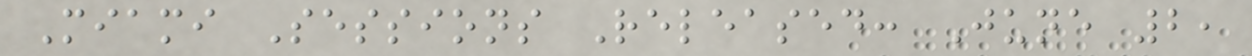Miami Sessions Released: June 2,
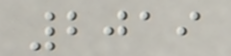2019
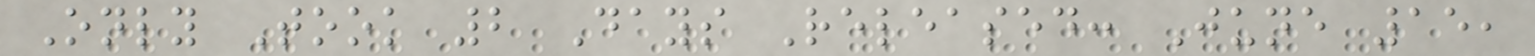Only Took 2 Days Released: June 15,
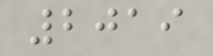2019
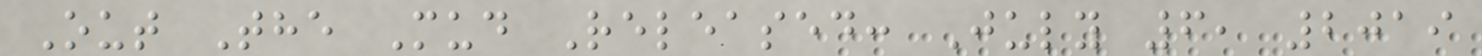Out The Mud Released: July 6, 2019
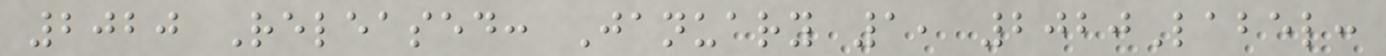2020 Released: January 1, 2020Label:
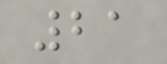21
